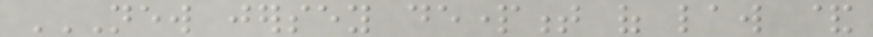NEW JERSEY DEPARTMENT OF LAW &
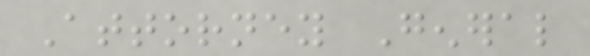Attorney General
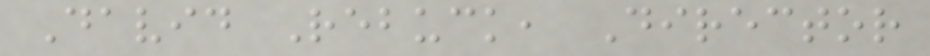David Rebuck, Director
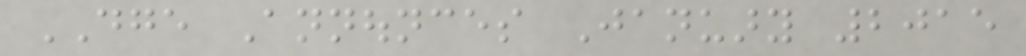DGE Announces January 2015
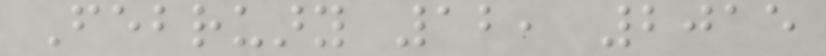February 12, 2015
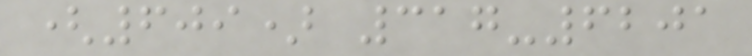(609) 317-6201
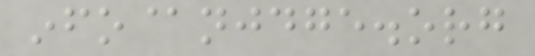info@njdge.org
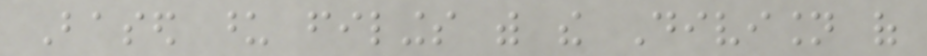Based upon filings with the Division of
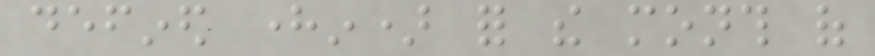defined herein) for the month of
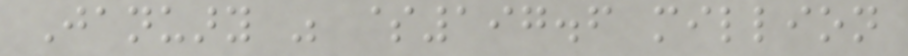January was $197.6 million
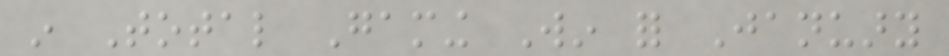in Total Gaming Win for January
